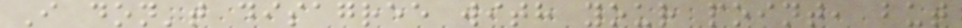I don't disagree with your point, but
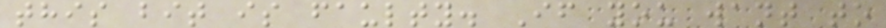this bit is faulty. If you want to
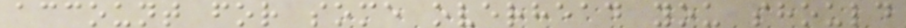account for some overhead you should
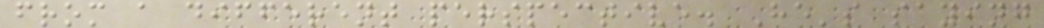from a different perspective. He's saying
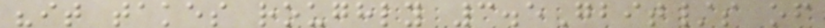"it takes roughly 3.5Gbit/s of
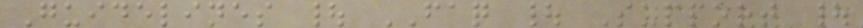Guidelines | FAQ | Support |
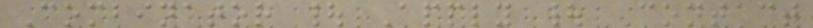Combinator | Apply | Contact
